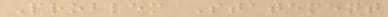Problem Statement
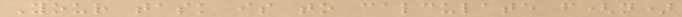Your task is to calculate f(n)
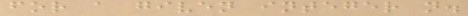for a given integer n.
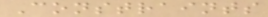Constraints
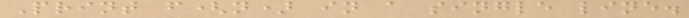Print f(n) in a single line.
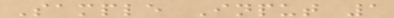Sample Input 1
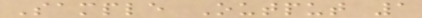Sample Output 1
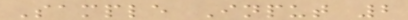Sample Input 2
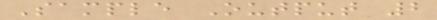Sample Output 2
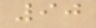90
